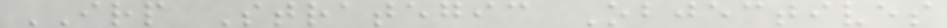IRP Strategic Objectives
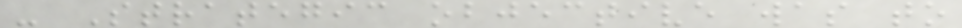- Strategic objective was to
